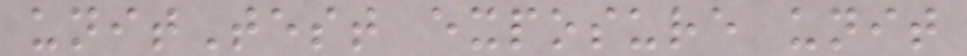unitTest exposure unit
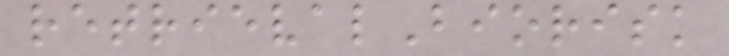retrievalBiorisk
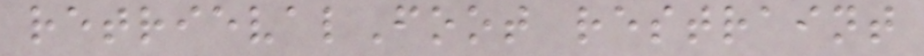retrievalFoot restraint
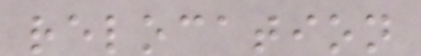relocation
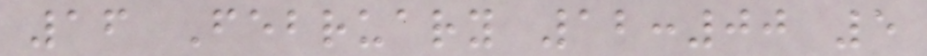16 February 12:00 5
